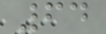64
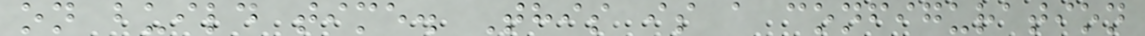on build time. This is a configuration
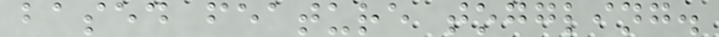based feature toggling.
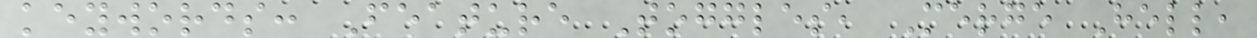keywords: Feature Toggles, Merge Hell,
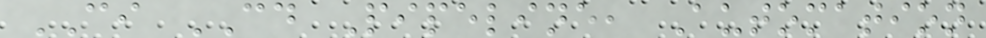CI CD Pipeline, Automation
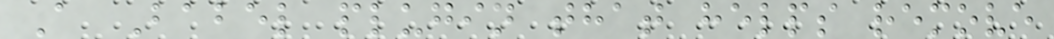A Babel plugin that helps remove
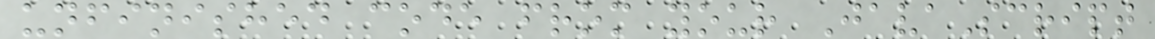unfinished code from your JavaScript
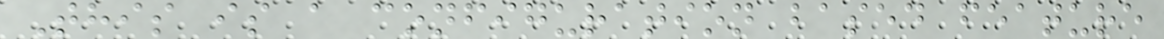This is a configuration based feature
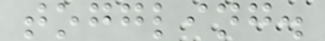toggling.
